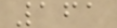161
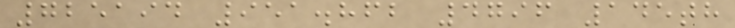725194 951.862 4796 145th
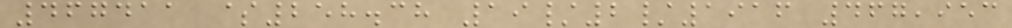467411 $258.38 19/2/1916 467,953
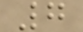7
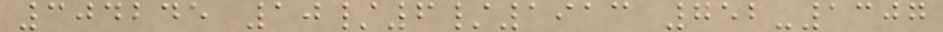304245 10/6/1913 752-1307
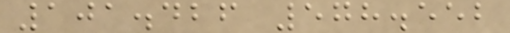101.426 578.552
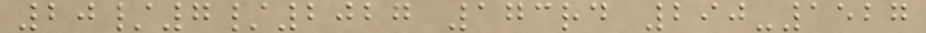20/7/2027 173rd 290-1527
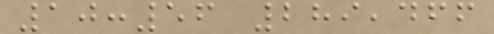10:56 289,466
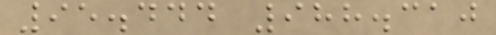95.444 988.310
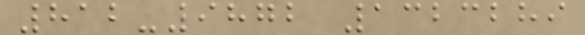812-9872 1323289
